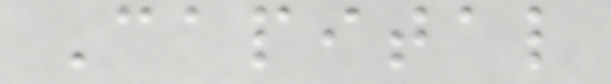Capital
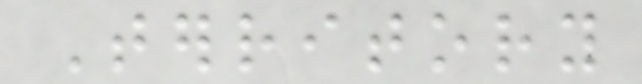Territory
